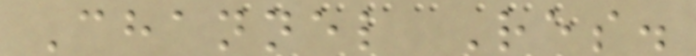Channel Res.
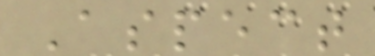Aspect
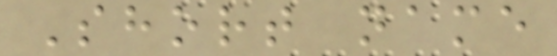Short name
